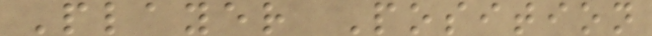Player Position
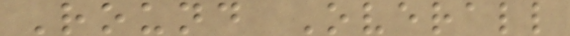Round Overall
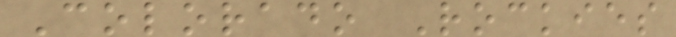Colorado Rockies
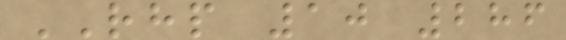RHP 10 286
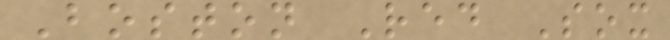Boston Red Sox
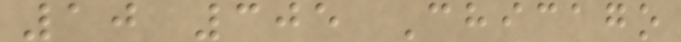10 305 Chicago
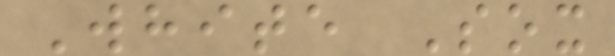White Sox
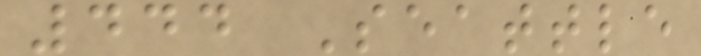444 Seattle
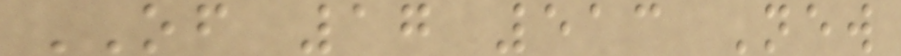OF 17 513 New
